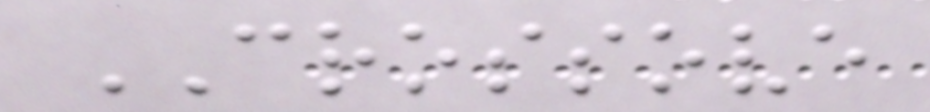CROSSOVE
